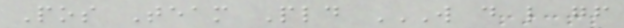Pos Team Pld W D L GF
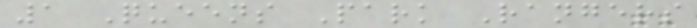1 Queens Park Rangers
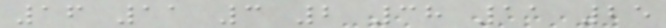16 11 3 2 38 11 25
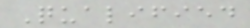Qualified
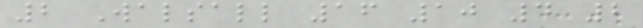2 Walsall 16 10 4 2
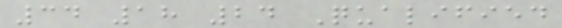34 18 24 Qualified
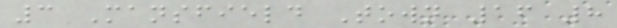3 Mansfield Town 16 8
